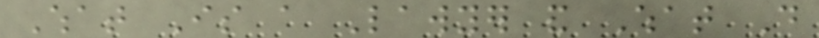What Is a Lawyer and What Do
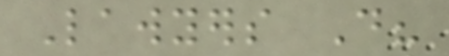Lawyers Do?
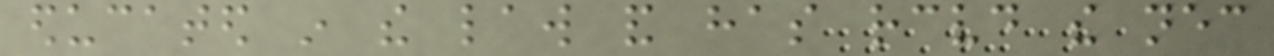educated in the law and has received the necessary
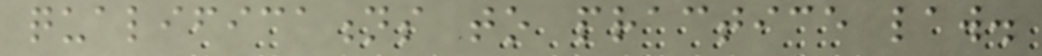qualifications to practice law.
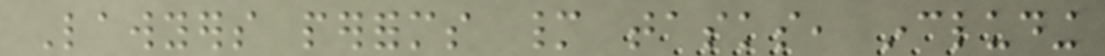Lawyers performs many tasks, including
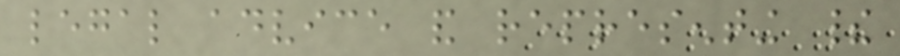legal advice and representing their
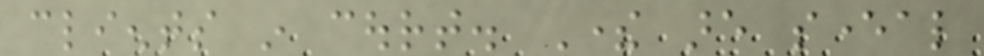clients in court. There are several
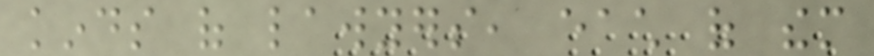kinds of lawyers, each of them
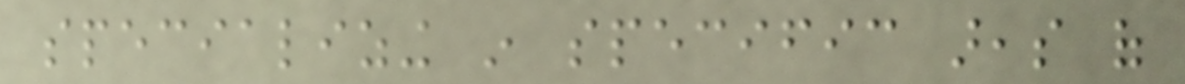specializing in specific areas of
